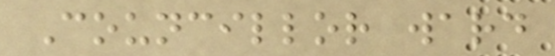Councillor ward
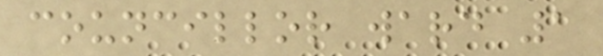councillor ward 1
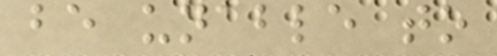be unable to
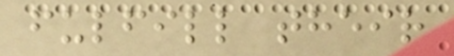fulfill their
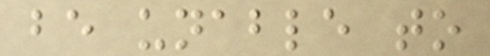be unable to
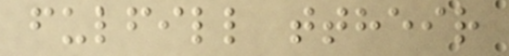fulfill ttheir
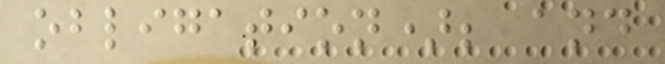obligation); and
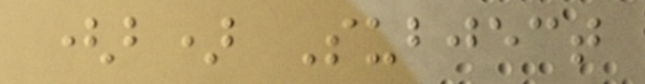(b) Subject
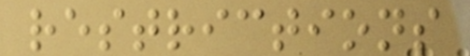restrictions
